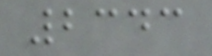2343
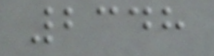2348
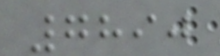7890
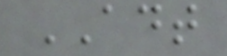ADT
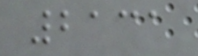2131
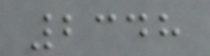2348
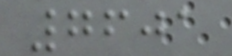7601
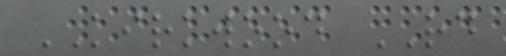KIRKWOOD RD
